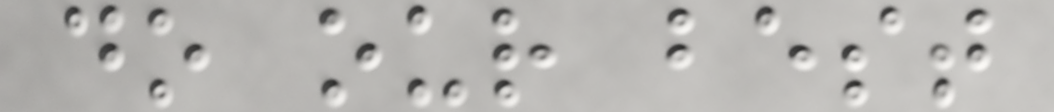do our best
